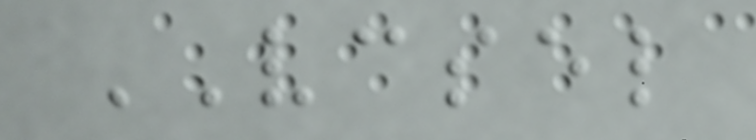VCSEL
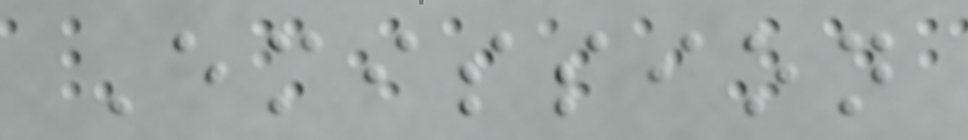Emission
